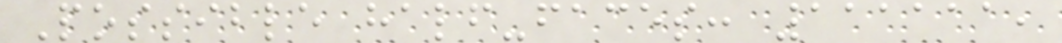Possible half-faces: 111111,
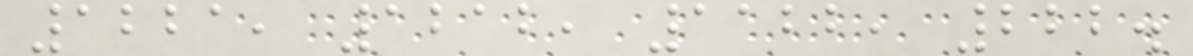1221, 1212, 1122, 222.
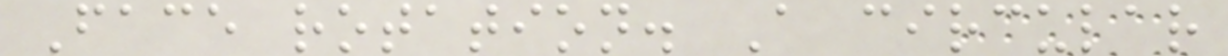Face rotation. A circular
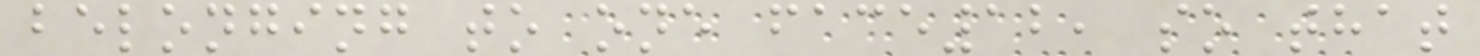belonging to one face12, so that
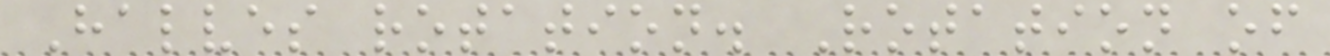Halves rotation. Rotation of
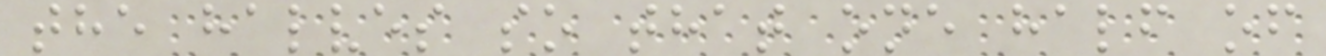the halves so that one half of
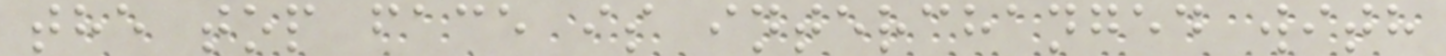the top face is interchanged with
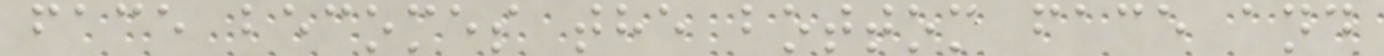face becomes the bottom face and
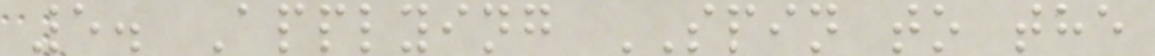5. Applying SPIN to the
